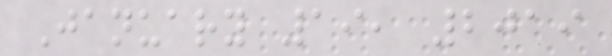January 19, 2019
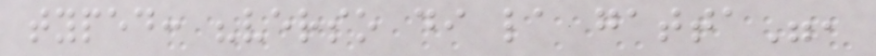typed: "verso di la gatta",
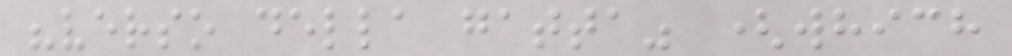"verso della gatta" (which
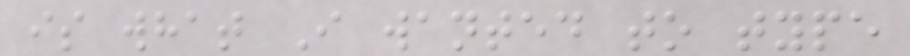is what I wanted to type
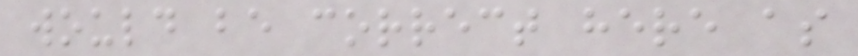would be correct here as
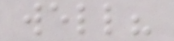well?
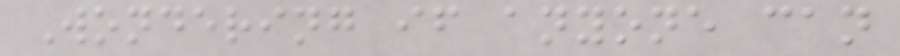Wondering if anyone can
